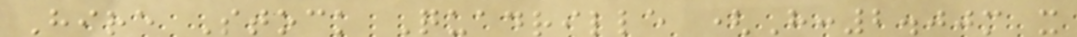Hire Stock Quadrille (H:2.00m x
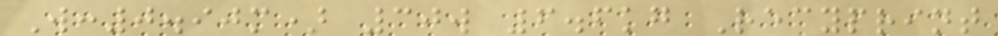W:0.90m) 30w 6.6kg Recyprint
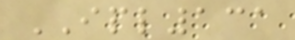IPL131
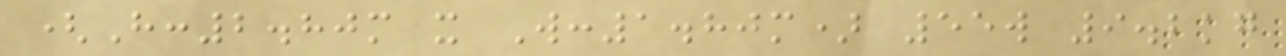(H:2.80m x W:1.80m) 55w 9.2kg
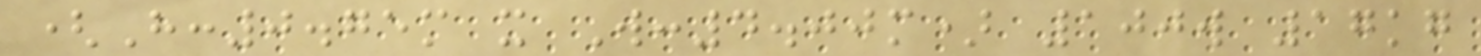(H:0.75m x W:4.00m) 100w 17kg
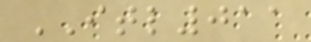ITL011
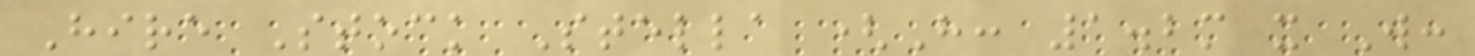Hire Stock Stella (H: 1.2m x W:
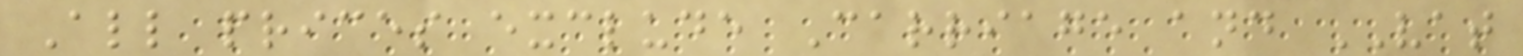All prices exclude Carriage and VAT
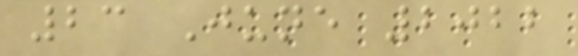23 June 2022
